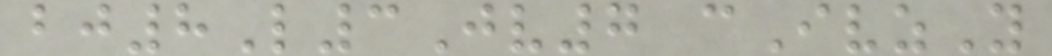bj8L3Jv7 cIvzY
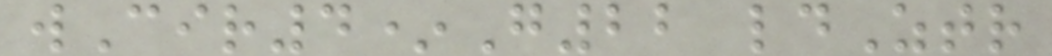wCir4*G22 ldZtr
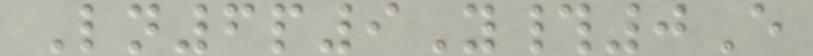Ln6p9Y#0E
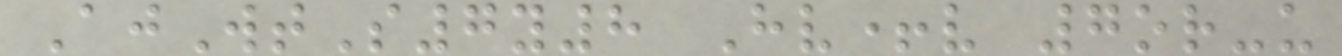AjWtS7y8 Hv+v 7or-u
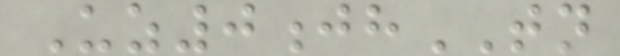Uz0jhTN
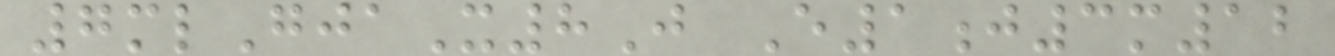7mlGjaX8J E1j3m12
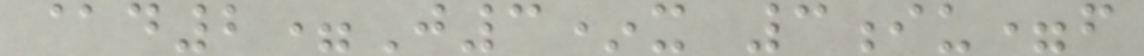@d2=J3*x 3iu=f
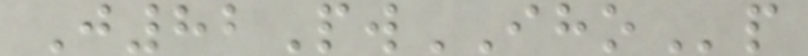J82PwIHOp
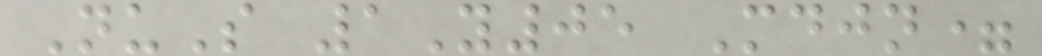NuS 1Y05 Mdjn=
